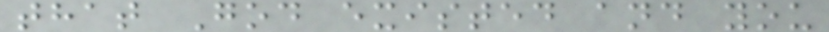that God existed and you
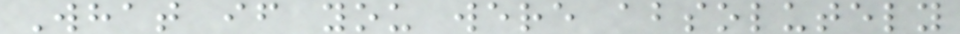What if you were absolutely
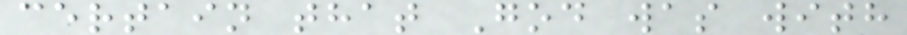certain that God was with
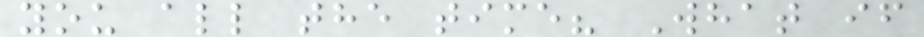you all the time? What if
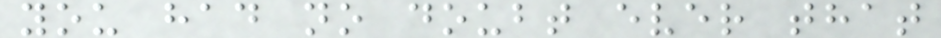you had no doubt ever that
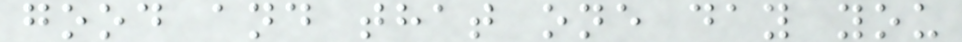good and that one day you
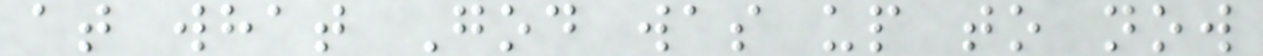at what God was up to now
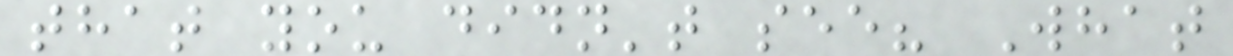that you didn't see? What
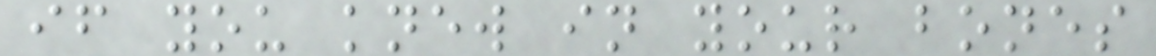if you knew in your bones
